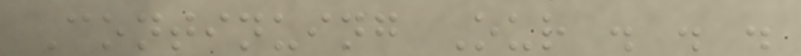Continuing Our . . .
